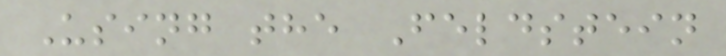Using the Feldstein
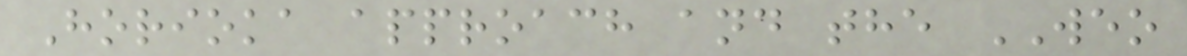Horioka approach and the WEO
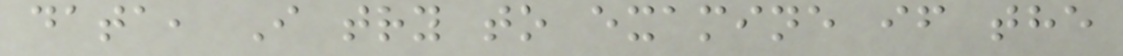data, I try to examine if the
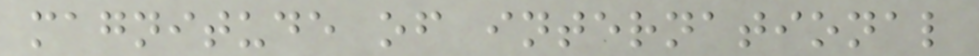magnitude of international
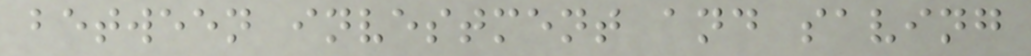between investment and saving
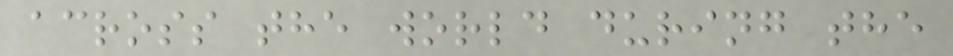across the world during the
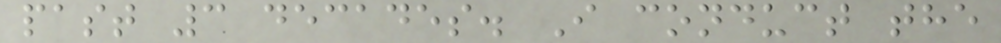past 3 decades. I conduct the
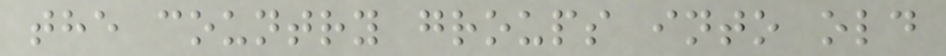the country groups into old
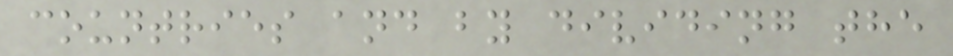countries and by dividing the
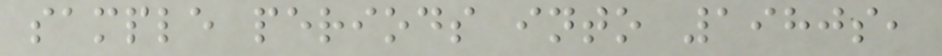sample periods into 1980s,
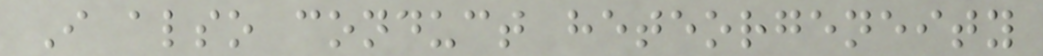I also conduct heteorgeneity
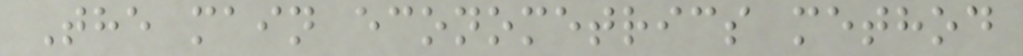The main econometrics method
